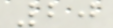20
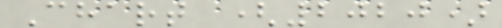Chart (2020)
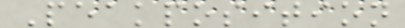Peakposition
